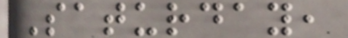Saturday,
